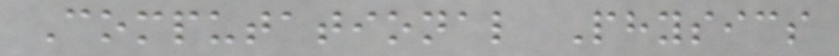Computational Physics
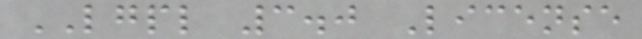LGPL 3.0 License
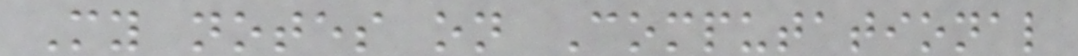My notes on Computational
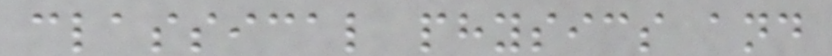classical physics and
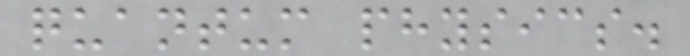quantum physics.
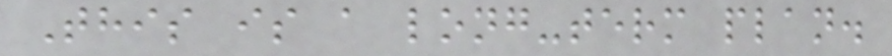This is a long-term plan.
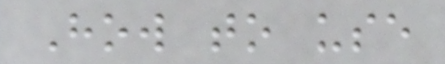How to use
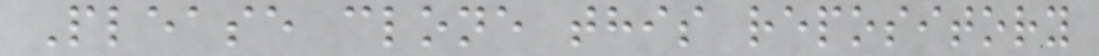Please clone this repository
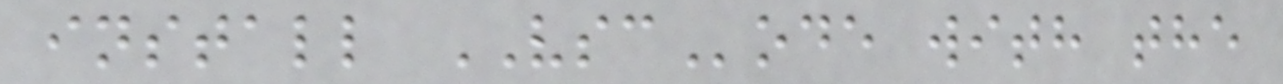install VSCode with the
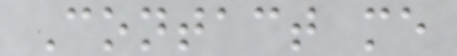Contact me
